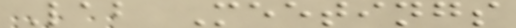Lab Meetings
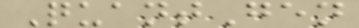QuantGen
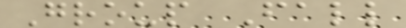Group Fall
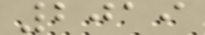2019
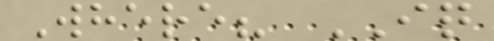Where? IQ
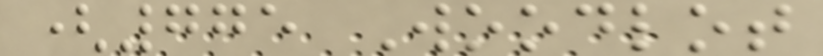(775 Woodlot
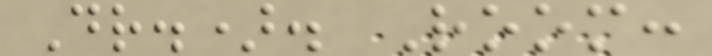Dr.). Room:
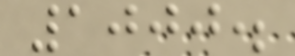1000.
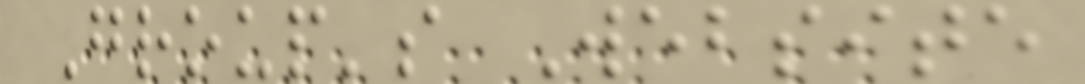Group's Website
